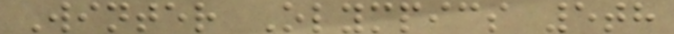Winter Olympics 5th
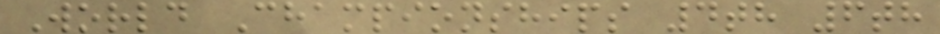World Championships 4th 6th
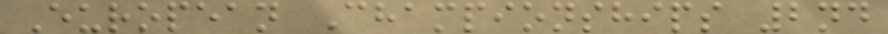European Championships 2nd
